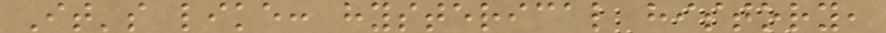It's like: hysterical history,
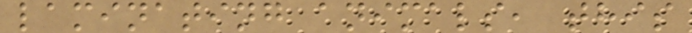laminating animals, this
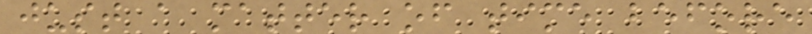just a matter of time before
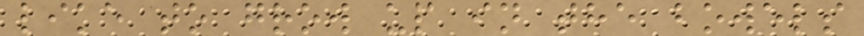like to grow up in the bowels
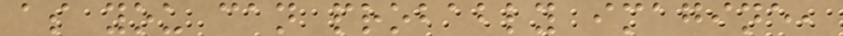as you can probably imagine,
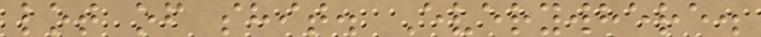lot of shit. Everywhere.
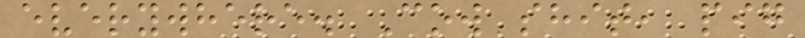everywhere. Cow shit, pig
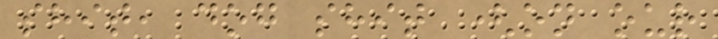shit, dog shit (on our
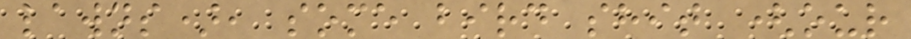lawns), some bird shit (our
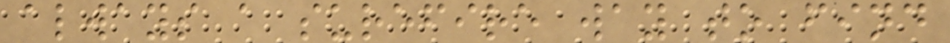always a surefire way to find
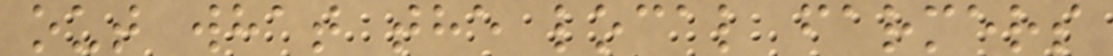out what the local farmers
